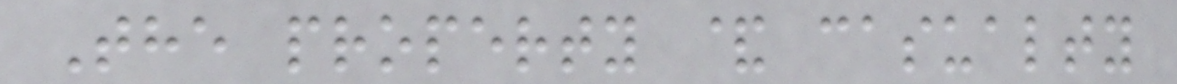The property & casualty
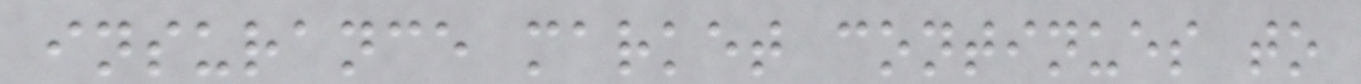insurance market continues to
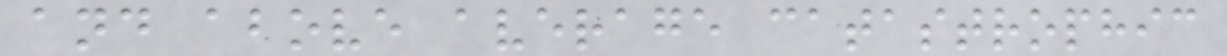and above average catastrophic
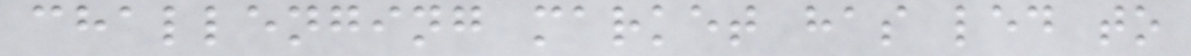challenging market has led to
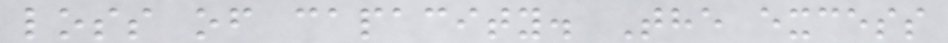loss of capacity. The excess
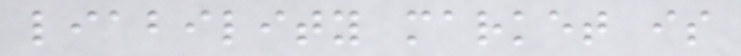liability market is
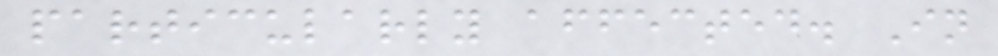particularly affected. In
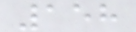158
